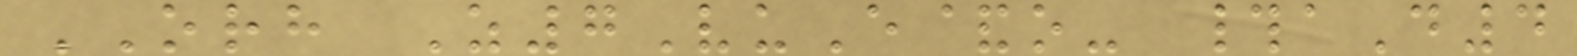ORH Z7VuE&o- #aD4
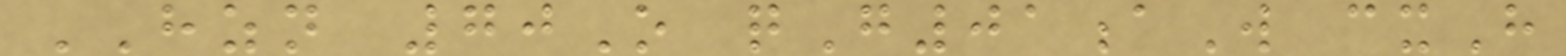HZN 70O qG01aW cxH
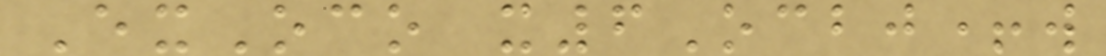ExOco x6Ocbj+w
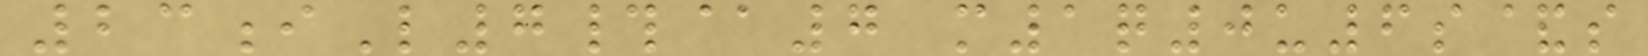23iL7#@7 m1q0u6s&s
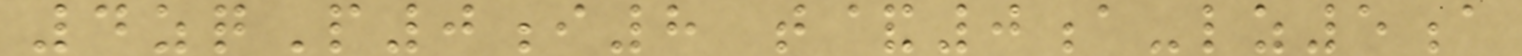4zqP0i8 t&0a-lz5a
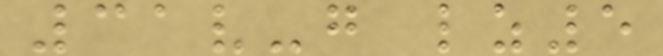31v-g lz5
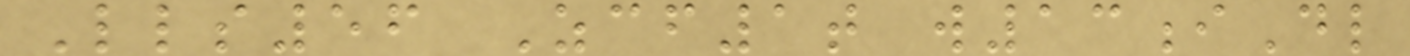Lls56 Zcf1t w13iDl
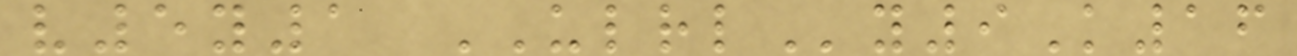v5y1 ULRLy9K16
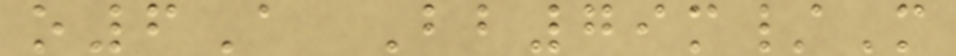o6A Bb79m/M
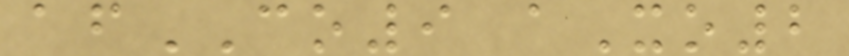afCO9 aXo2
